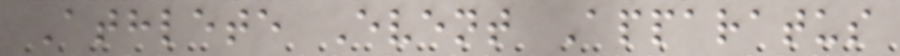Athlete Event Apparatus
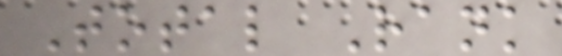Total Rank
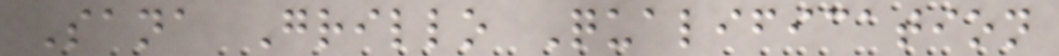Sana Grillo Qualification
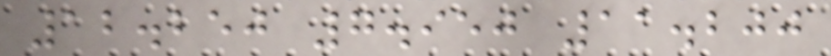12.250 7.950 11.200
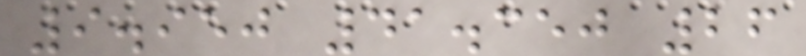9.950 41.350 26
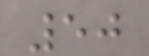50
